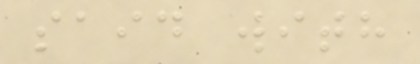said with
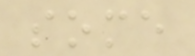some
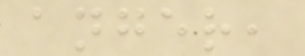anger,
